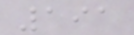191
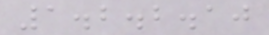1.2.2.10
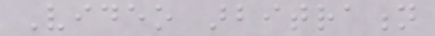Video arbitration
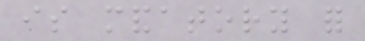is mandatory for
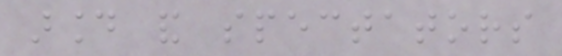around and spectators
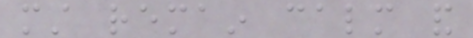must remain calm and
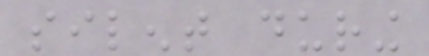silent during
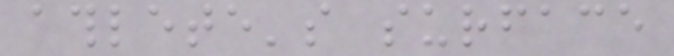athlete's surface
